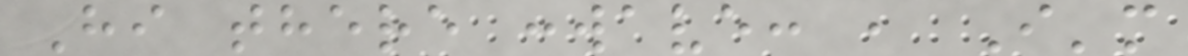Hi there :wave: , I'm
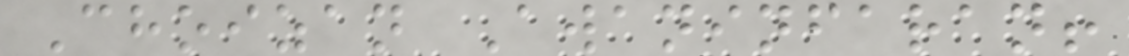Choizan Awaninfaran!
